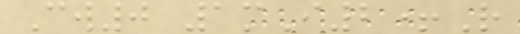Cw0 1mI2+R
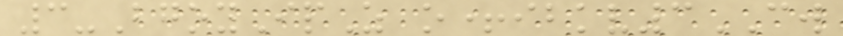3-BgoyIpZ o+ibkv3CW
